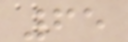65
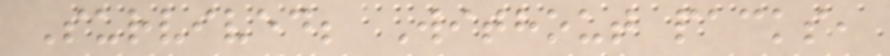Survived; Without packs,
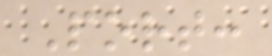Port:
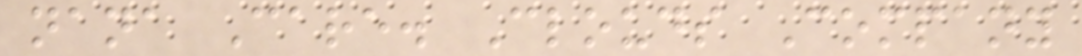nana Care. Clouds Company
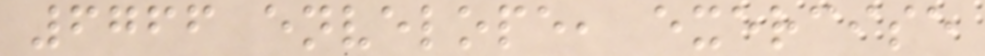6766 envelope, exercise
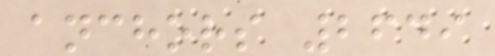anchors 2649
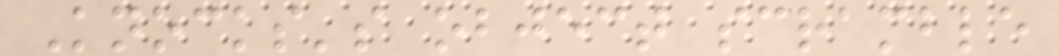Knocks's object scramble
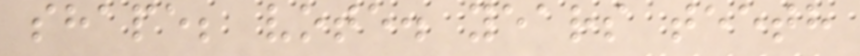shape; vote. years teeth
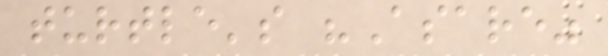turtle's "Asare"
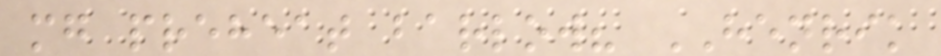mg preheat barlow? HENRIK
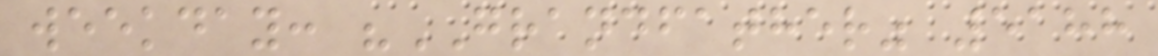weekday: "GRANDFATHER" 5188
